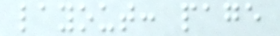layout: page
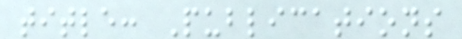title: Publications
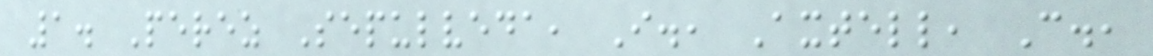1. Perez Sepulveda, I., Axtell, C.,
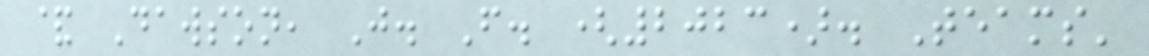& Dawson, J. F. (2023). Teams'
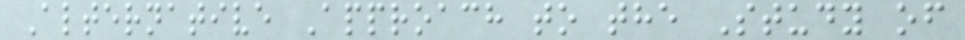Alternative Approach to the Study of
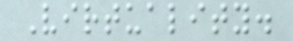Virtuality.
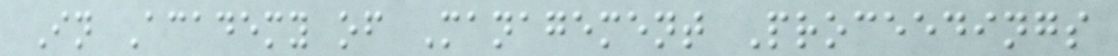In Academy of Management Proceedings
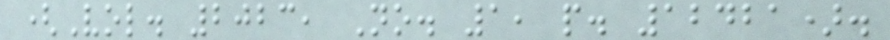(Vol. 2023, No. 1, p. 12421).
